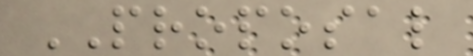PROPOSAL
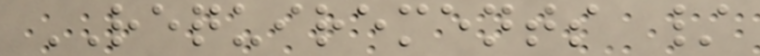REQUIREMENTS /
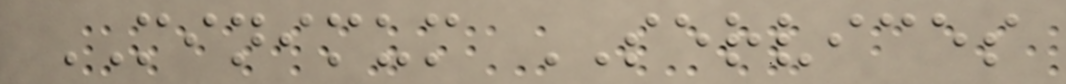MINIMUM SERVICES
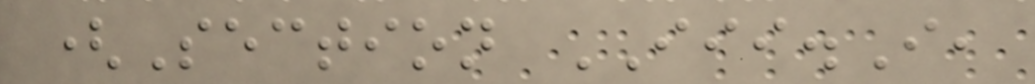(Section III.I,
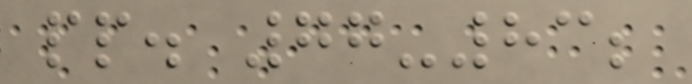pp. 77-83;
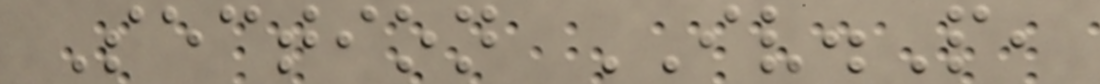Section IV.P,
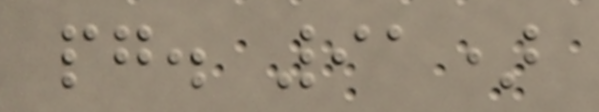pg. 91)
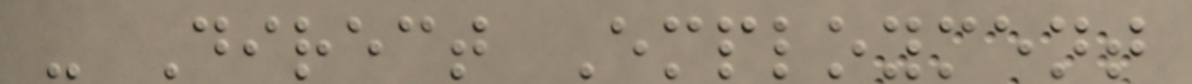- Direct Employment
